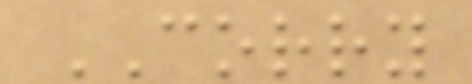CORRY
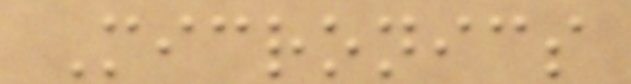Micronics
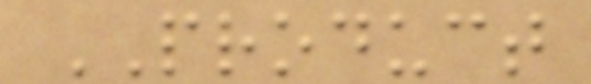PRODUCT
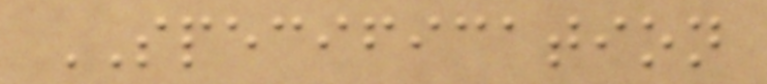SPECIFICATION
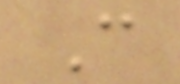C
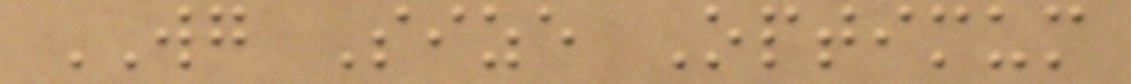WG Size Optimum
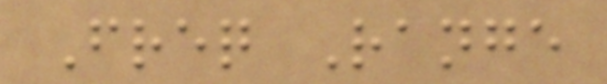Freq Range
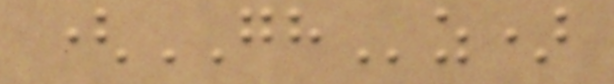(GHz)
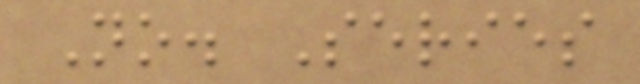No. Series
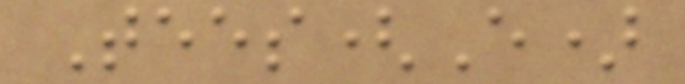Tees(E)
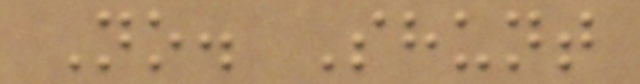No. Shunt
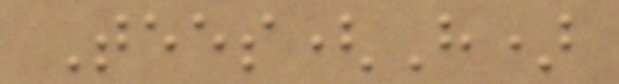Tees(H)
